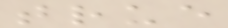true
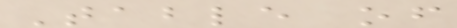Table of
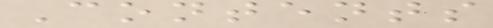Contents
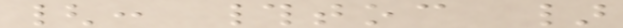{: #toc }
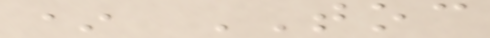* TOC
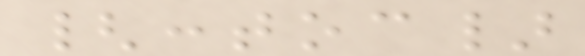{:toc}
